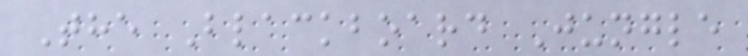The Blackboard Jungle
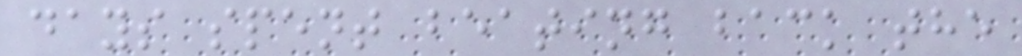days spent beating back the
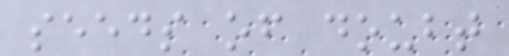seeds of doubt
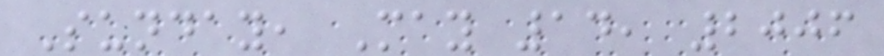Sunday, May 14, 2006
